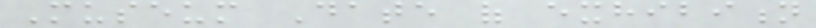Museum Date of exhibition
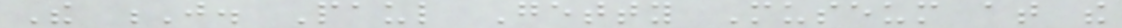The J. Paul Getty Museum at the
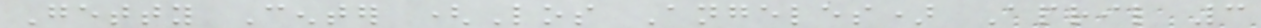Getty Center (Los Angeles) April 3
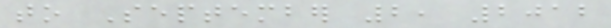to September 2, 2012
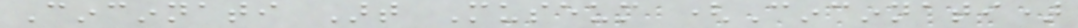Cincinnati Art Museum (Cincinnati)
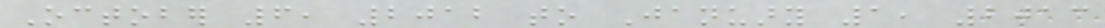October 6, 2012 to January 1, 2013
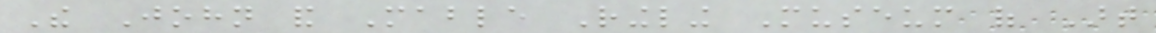The John and Mable Ringling Museum of Art
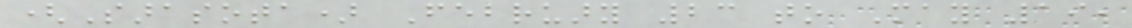(Sarasota) February 23 to May 19,
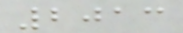2013
